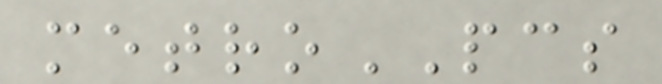metroPCS
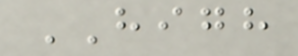HIGH
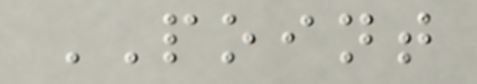POINT
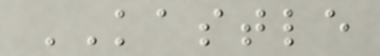KASTLE
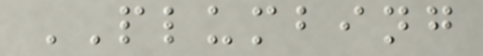PLUMBING
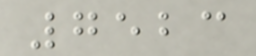7523
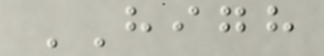HIGH
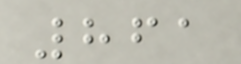861
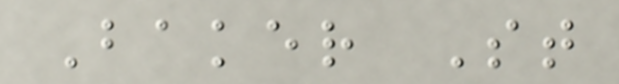Baker St
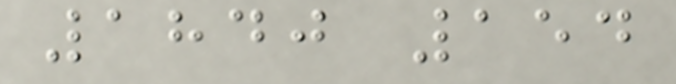1840 154
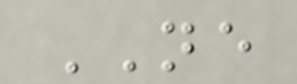NE
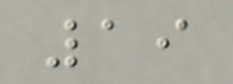19
